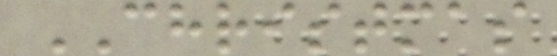CHRISTMAS
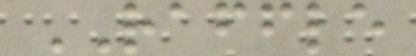RAFFLE
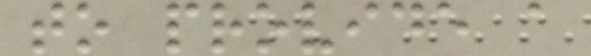to provide a
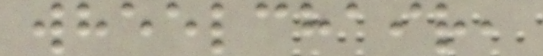wheelchair,
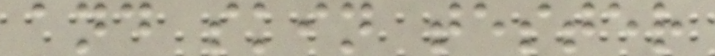and skin tester
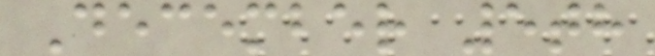December 5th
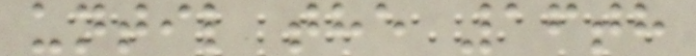until the 16th
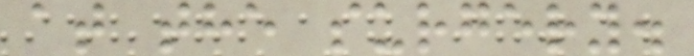at the surgery.
